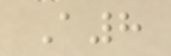A8
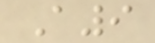A9
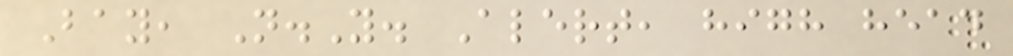Bay, N.Y. Alert, high head
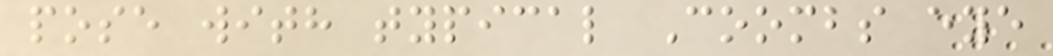pose with typical Coombs eye
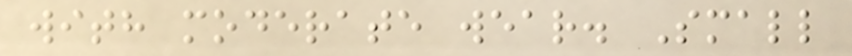with moderate wear. Small
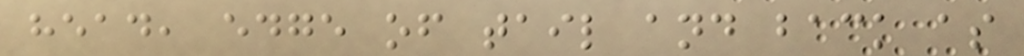head, edge of tail and back as
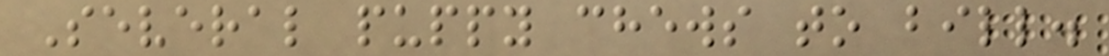Several puppy chews to bill.
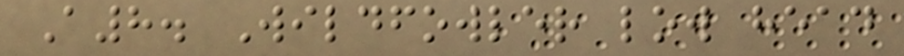A8. Wildfowler low head
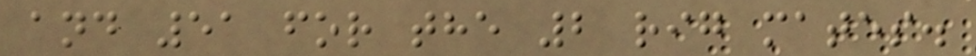and 51 for the 2 rig mates.
